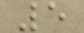5
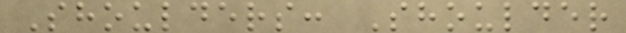Shoulders: Shoulder
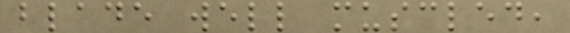blade well muscled,
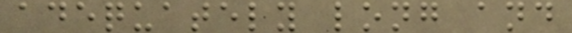adequately long and
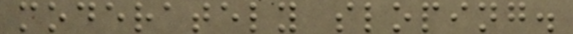moderately sloping.
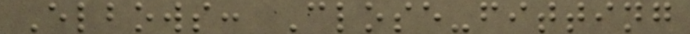Elbows: Close-fitting
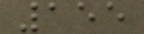155
